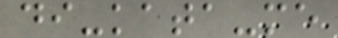di-kata-me
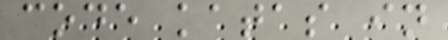code katas in
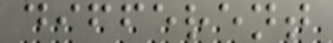different
